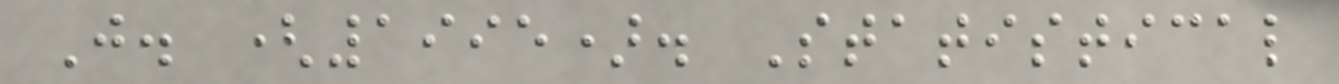J. (1995). Statistical
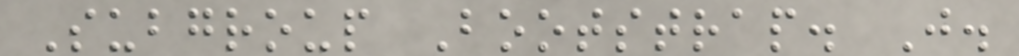Subgroup Bootstrap. J.
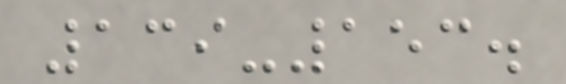139-153.
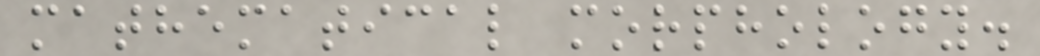mathematical morphology.
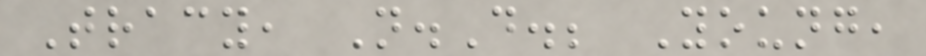Tracy, N.D.; Young,
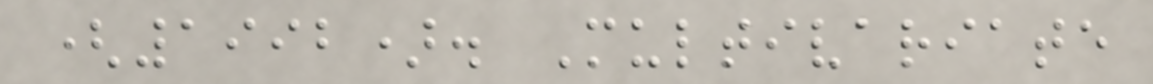(1992). Multivariate
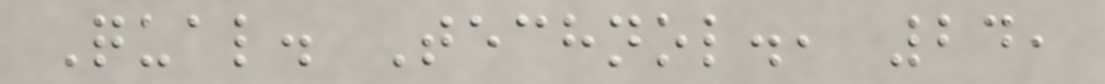Qual. Technol., 24,
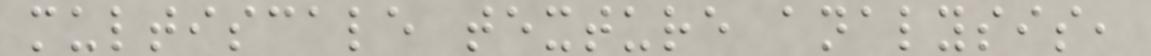multiscale texture analysis,
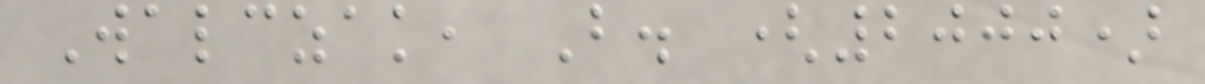Walczak, B. (2000)
